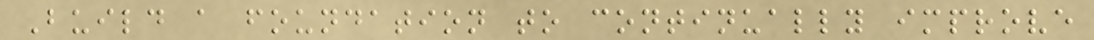Build a foundation to continually improve
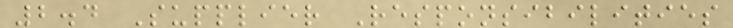2.4 Supplier Responsibilities
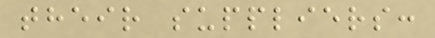their suppliers:
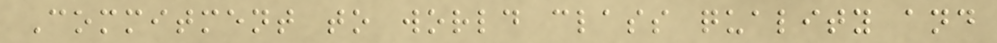Commitment to world class quality and
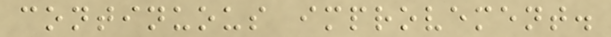continuous improvement.
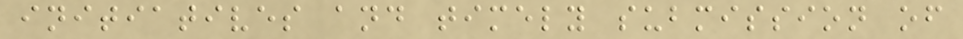initiatives and timely submission of
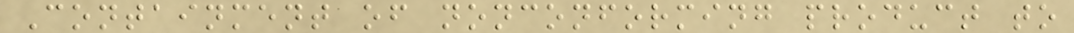Containment of nonconforming product to
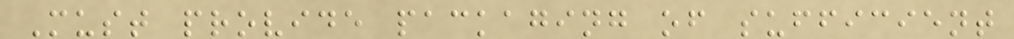Must provide packaging of sufficient
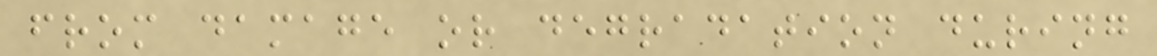from damage or degradation during
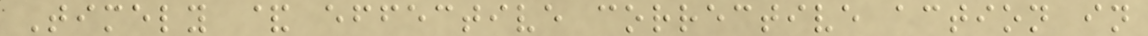Timely & effective corrective action in
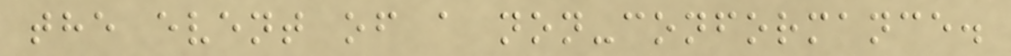the event of a non-conformance.
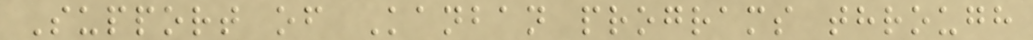Support of Kanban programs through
